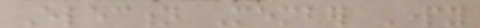Election Member Party
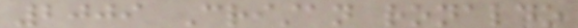2009 Cristan ronaldo
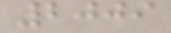2009
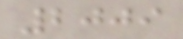2009
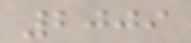2009
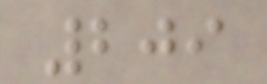209
